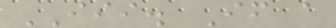III. If a
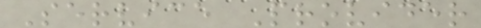Service Provider
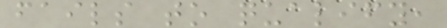fails to qualify,
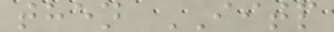then IITP
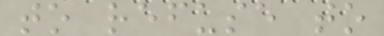to refuse to
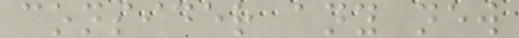consider any new
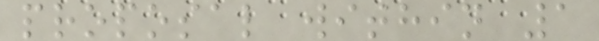proposal within 1
